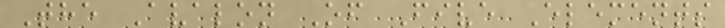The Avalon Of Five Elements
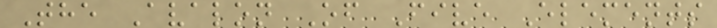The Avalon Of Five Elements
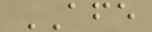AFE
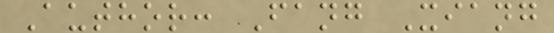Author: Fang Xiang
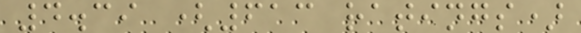4.39 (613 ratings)
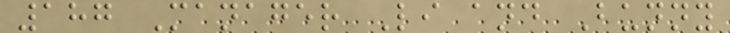187 Manager Li and Bunny
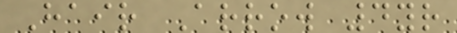Hair Arrow 4yr
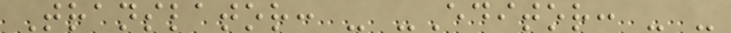Translator: - -Editor: - -
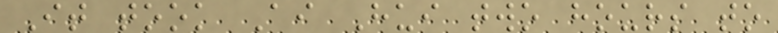It took Ai Hui two hours to
